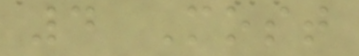4 Most
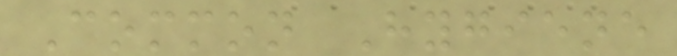Common Hygiene
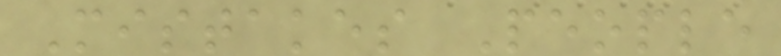Mistakes People
